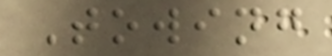Towing
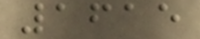1615
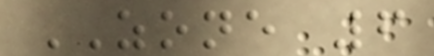ZONE 6
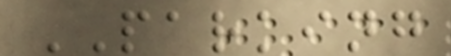PARKING
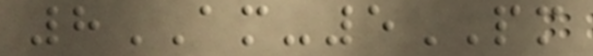8AM-5PM
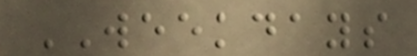WEEKDAYS
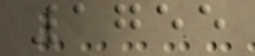1755
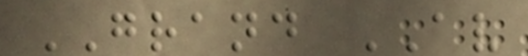GRAND AV
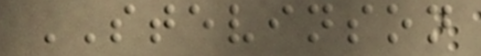STEVINSON
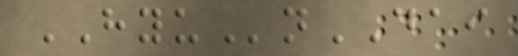HYUnDAI
